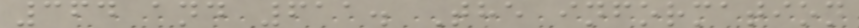364 and 611. The information
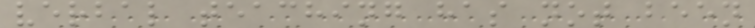verbal teaching has not been
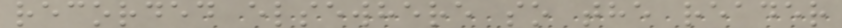recorded elsewhere so the reader
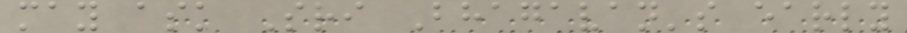may ask Sri Bhagavan's early
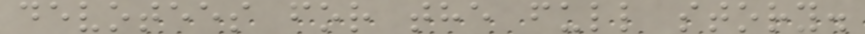devotees for the full story.
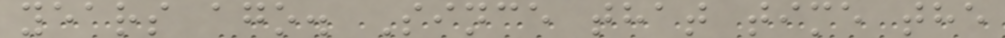years ago. Since that time the
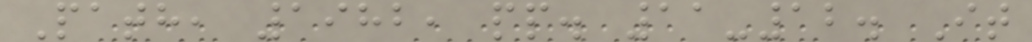Path, 1982, pp. 11-12. It
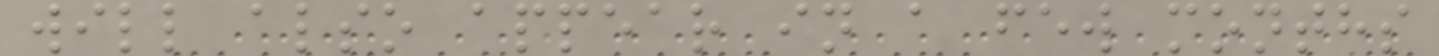will also appear in a few months
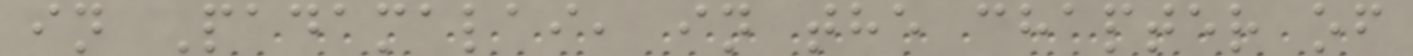in Padamalai, in the chapter of
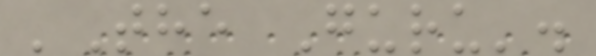'The Guru'.
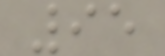95
